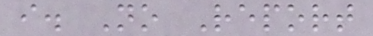i. No Report
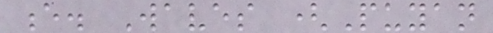e. Waves (Puyan
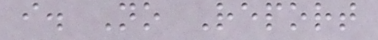i. No Report
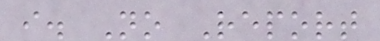i. No Report
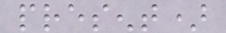present)
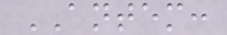ANTEM:
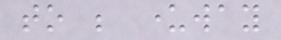to be underway
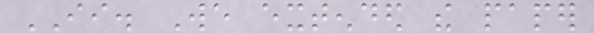II. We extended the paper
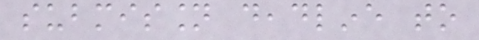submission deadline to
